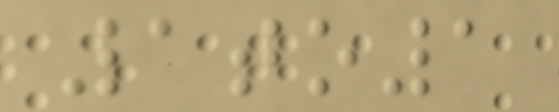1to1
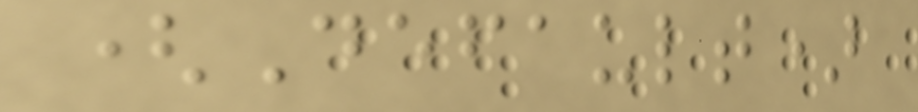(Default)
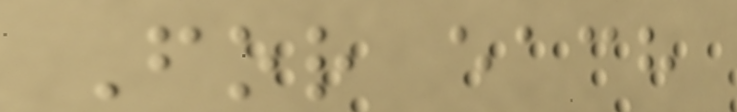For each
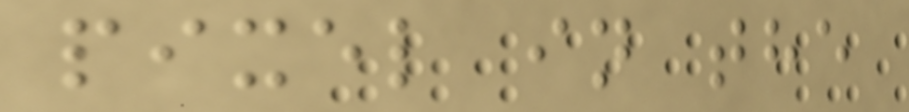pixel in the
